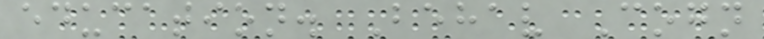education. Behav Cogn
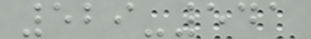529-541
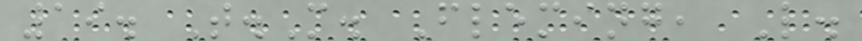19. T.M. Fleming, L.
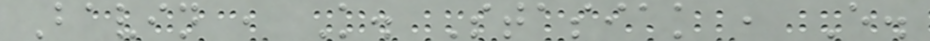Bavin , K. Stasiak , E.
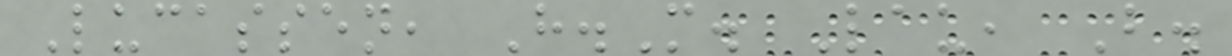Lucassen, H.M. Lau, B.
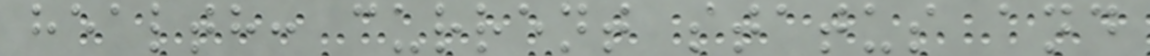health: current status and
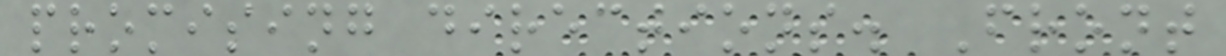promising directions. Front
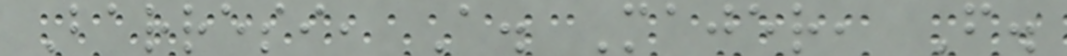Barresi, A. Majer, F.
